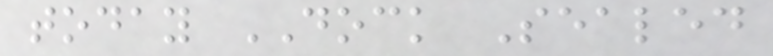today DOCK Sealed
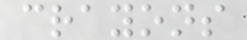crayons
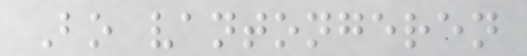Bo vantongeren
